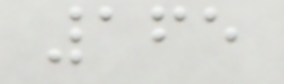165
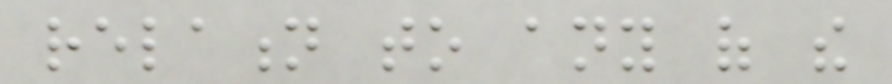relation to any of the
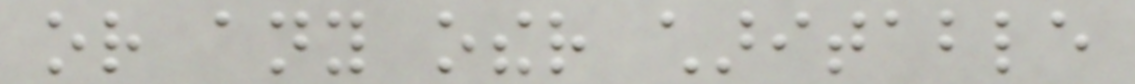or any other charitable
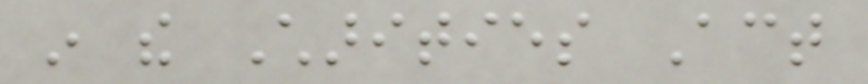in the Charities Act
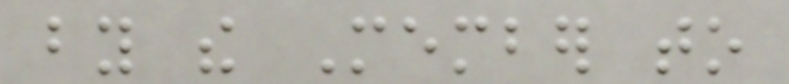by the Member to
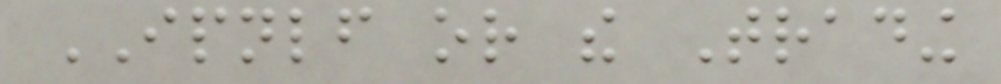IPNLF or the Trading
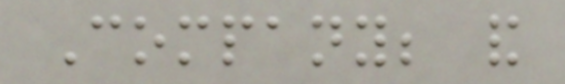Company; and
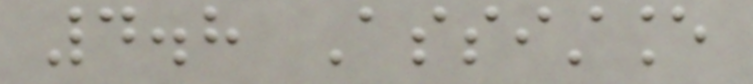4.8 Assistance
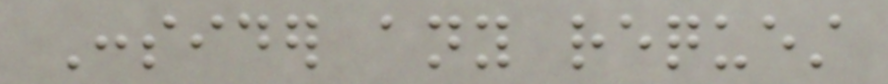Consider any request
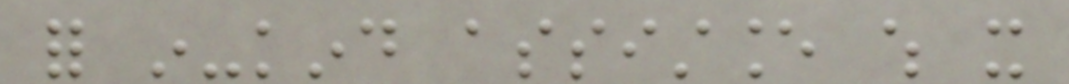for in-kind assistance which it
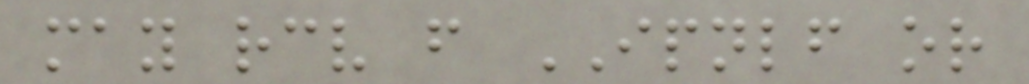may receive from IPNLF or
